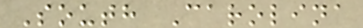South Carolina
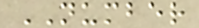NUMBER
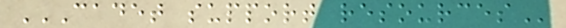CADET SUPPORT RESOURCES
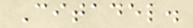Citadel.
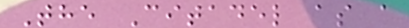The Citadel as a
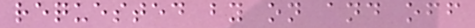requested by on and off
